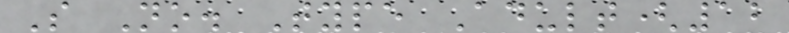S No. Type Adult(12
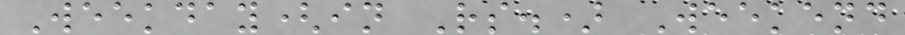Weekday(in Rs.) Weekend
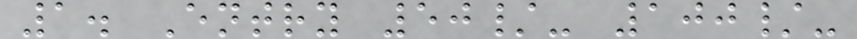1. Entry 50/- 100/-
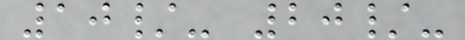10/- 20/-
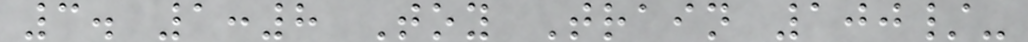3. 1:8 Toy Train 100/-
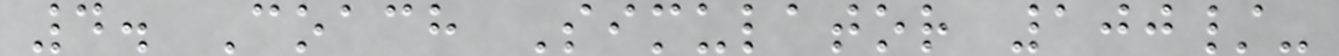4. Coach Simulator 100/-
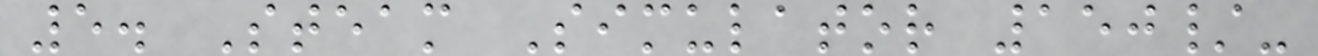5. Steam Simulator 150/-
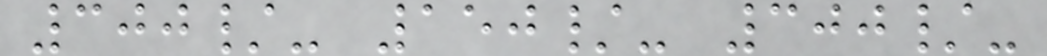300/- 150/- 300/-
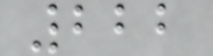222
